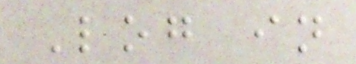Log in
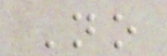No
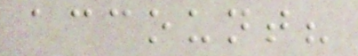account?
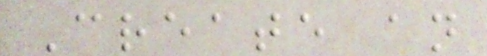Create an
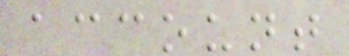account
